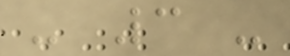- 3 -
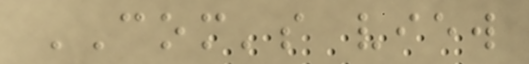COM's view
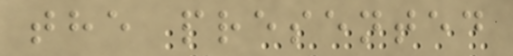the presented
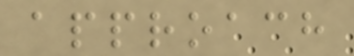approach
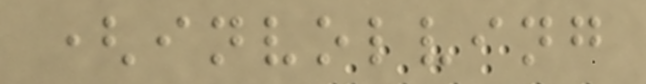(involving
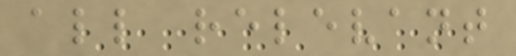all relevant
